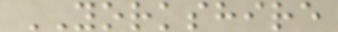YORKSHIRE
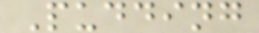Pudding
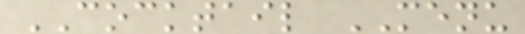COCKTAIL MENU
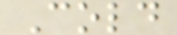Cold
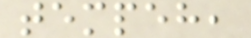tempeh,
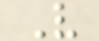V
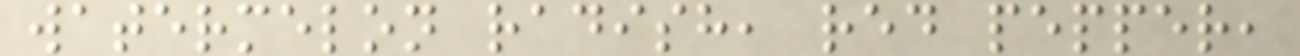watermelon radish, red pepper,
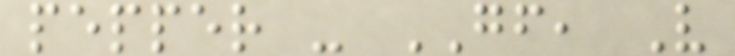pepper - GF, V
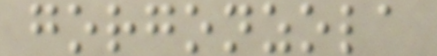gorgonzola
